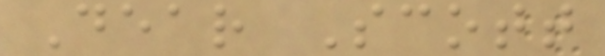Dear Scott
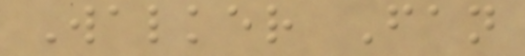Walker Fan
